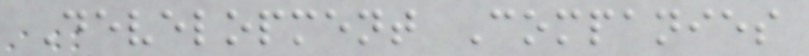Development Companies
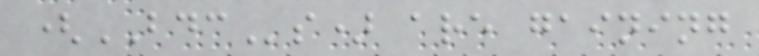(BDCs) are gaining
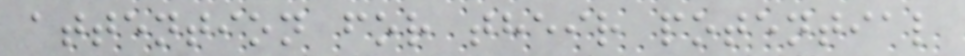attention for their potential
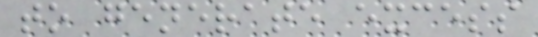to generate excess
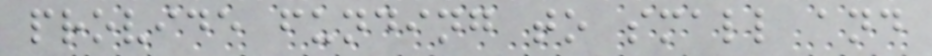provide funding to small and
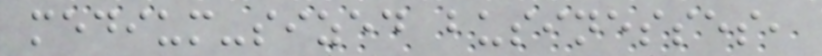medium-sized businesses,
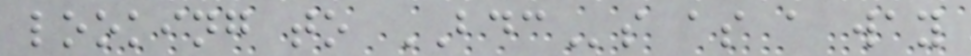looking to BDCs as a way
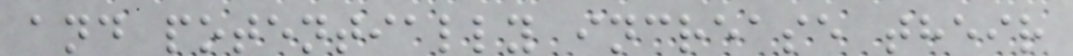and potentially increase their
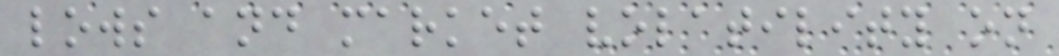lows and market volatility on
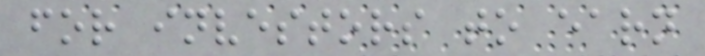for investors to earn
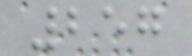257
